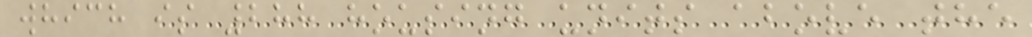which is 288 housing units above the
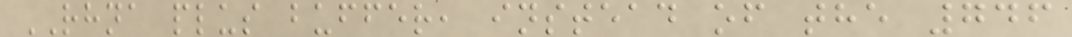RHNA plus buffer, instead of the 746
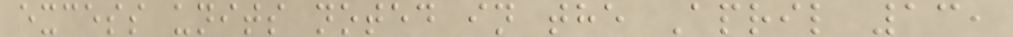excess units noted in the April 13,
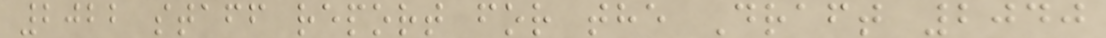2022 staff report for the Draft 2040
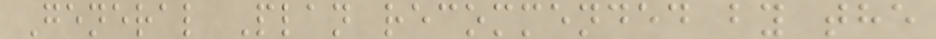General Plan recommended by the
